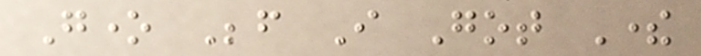Gone Before I Got There
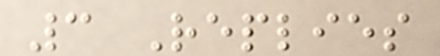3 Replies
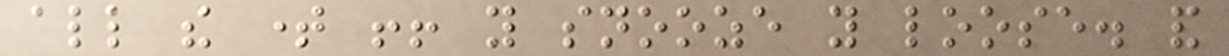all the time !! you snooze you loose. and
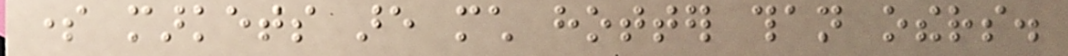some markets are much hotter than others.
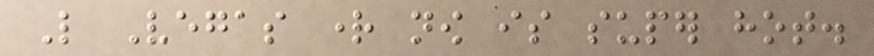Like Vegas right now is super hot.
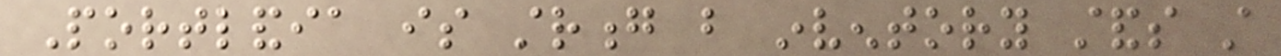Portlandia is strong but inventory stands still
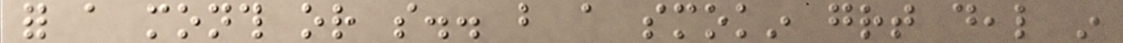for a month or so.. but a smokin great deal in
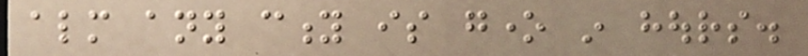almost any city is gone in hours.
